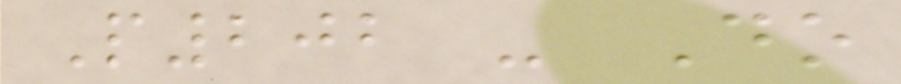P202 - Do
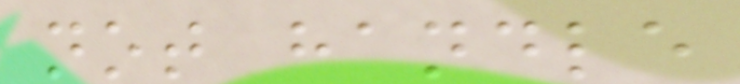not handle
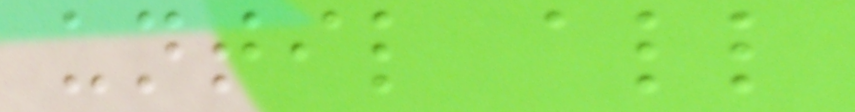until all
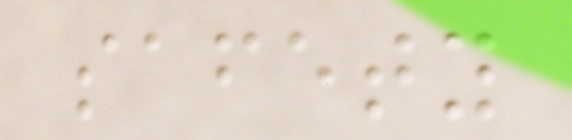safety
